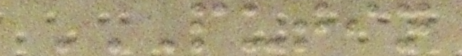PUTIN
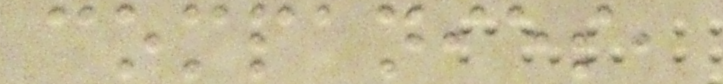companies,
